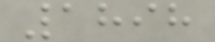1898
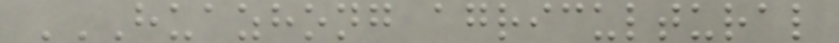HUAZHONG AGRICULTURAL
